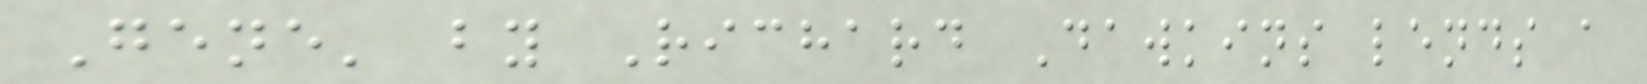Gene' by Richard Dawkins lends a
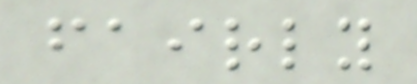fairly
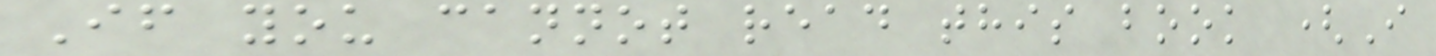If you cannot read this book (I
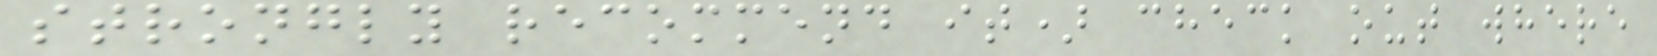strongly recommend it) check out where
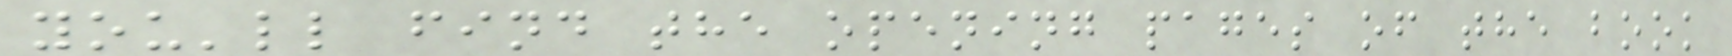you'll find the opening pages of the book
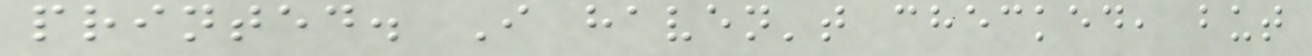printed. I haven't checked, but
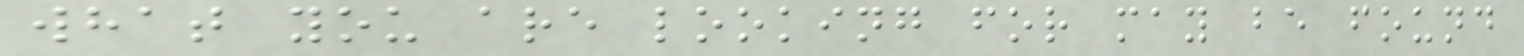what you are looking for may be found
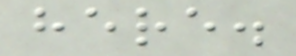here.
